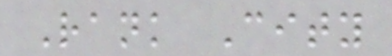Rank City
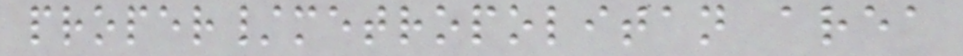proper/metropolitan area
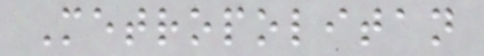Metropolitan
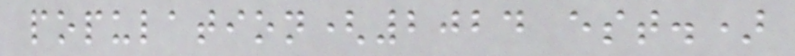population(2024 est.)
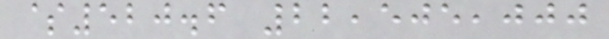$520.6 22,505,000
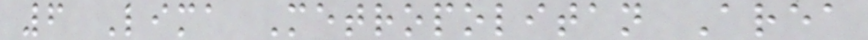6 Lima Metropolitan Area
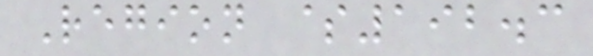Region $192.3
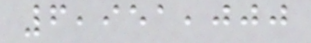6,951,000
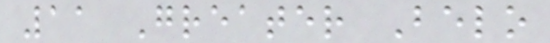11 Greater Belo
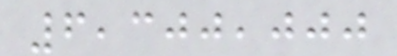6,300,000
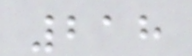218
